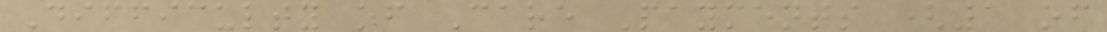Difficulty of Care Payments (1 of
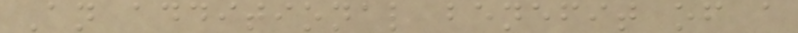An additional benefit of a
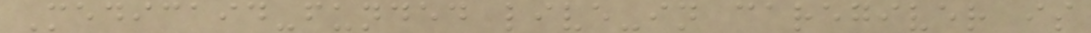Medicaid-funded live-in caregiver is
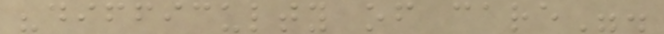"difficulty of care".
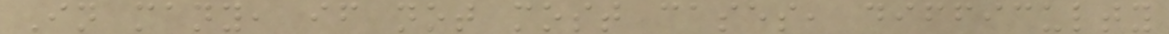In many, if not most cases, difficulty
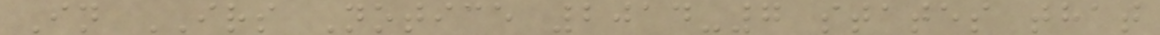In IRS Notice 2014-7 states that
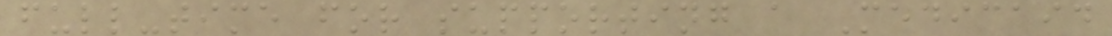full-time for supporting a Medicaid
